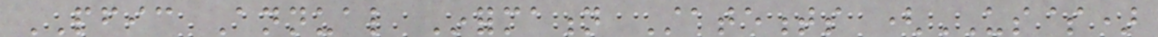PFIC Annual Information Statements (US$)
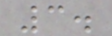3.
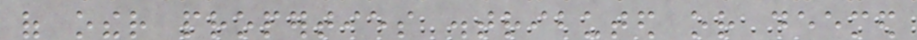of other properties distributed or deemed
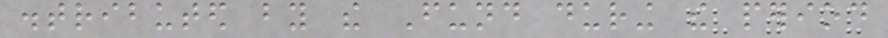distributed by the Fund during the period
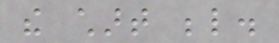the chart below.
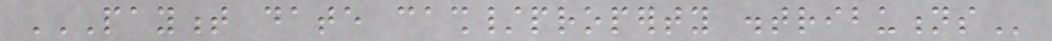PAYMENT DATE CASH/PROPERTY DISTRIBUTIONS
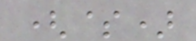($)
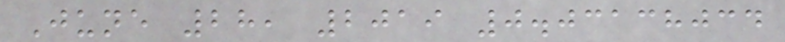June 28, 2019 0.03138034
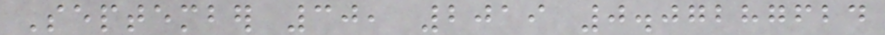September 30, 2019 0.07287624
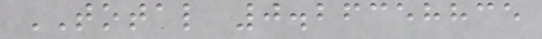TOTAL 0.26358835
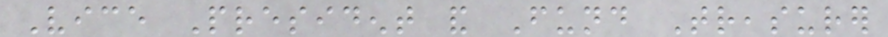Vice President and Fund Treasurer
